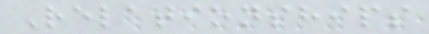Relationships
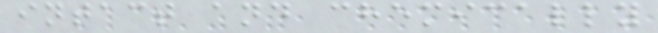intact and chemically
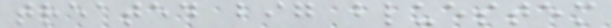treated big bluestem
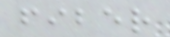fiber
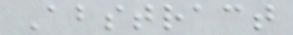Abstract
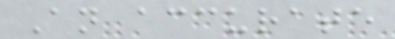An accurate
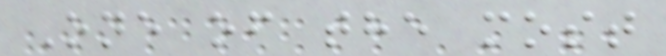One of the most
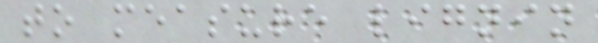to measure lignin
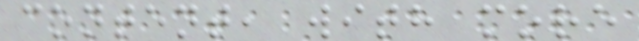content, with more
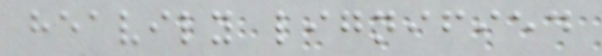heavily lignified
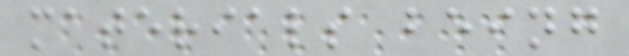materials being
